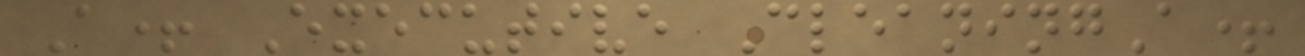A+ Executive CleaningA+
